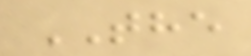THE
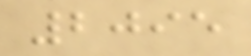2095
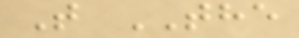T THE
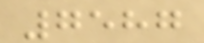7587
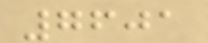7601
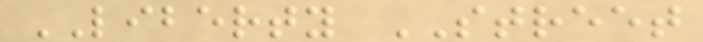LIBERTY STREET
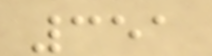351
